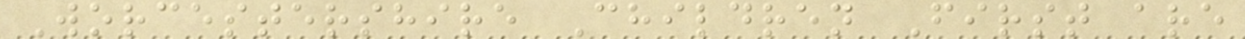Worcestershire Children First are
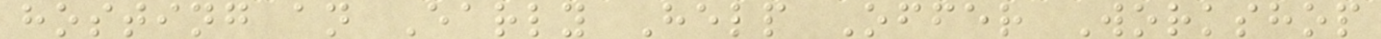hosting an Early Help Offer Workshop
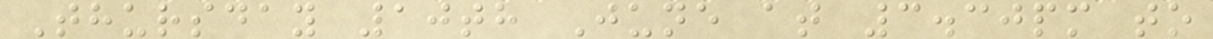Thursday 10th June at 3.30pm to
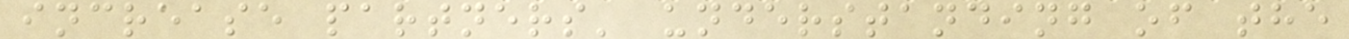increase partners' understanding of the
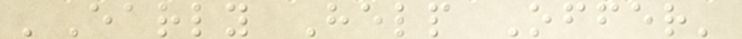'Early Help Offer'
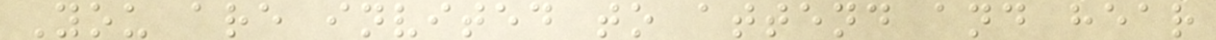You are invited to attend and hear
